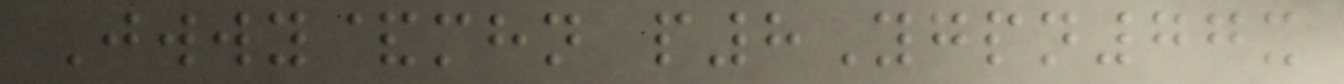Jwwy&mhn p8Ygpn77x
